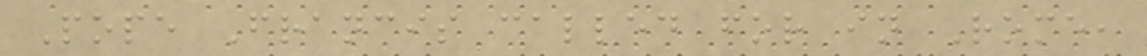Pope Francis called for in Rome,
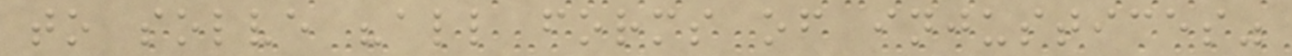to solve "all forms of injustices"
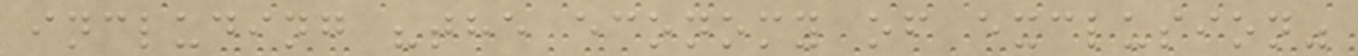including "the economy of exclusion"
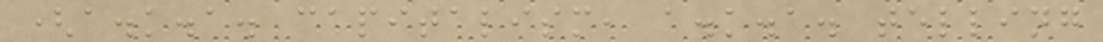(a.k.a. capitalism, a.k.a. telling
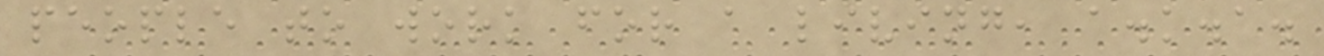people to work for a living, a.k.a.
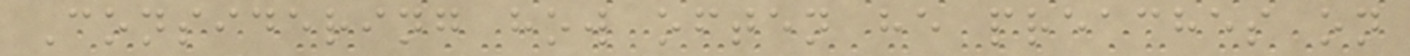Considering how often he preaches on
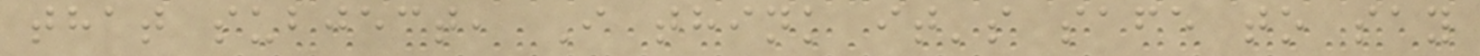that subject, I think it's safe to say
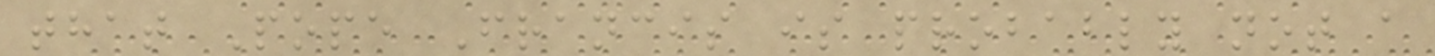that Pope Francis is probably not a
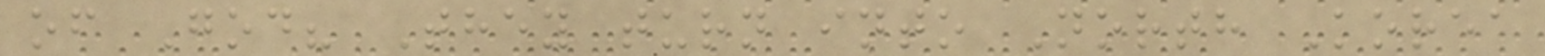of God? They turn into North Korea
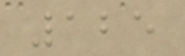125
